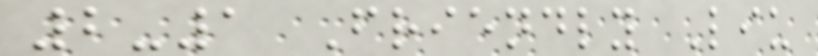2-1 Friendly Liu
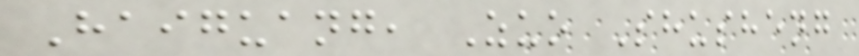Haiguang, Zuo Shusheng
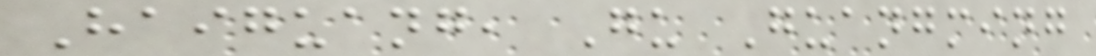Haiguang, Gu Guangming
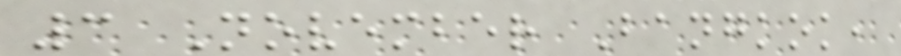3 November Bangkok,
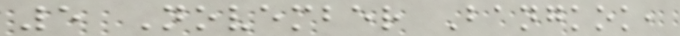5 November Bangkok,
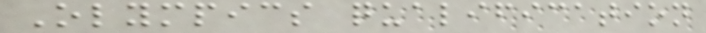Olympics qualification
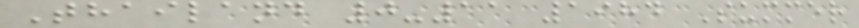Thailand 0-11 1984 Summer
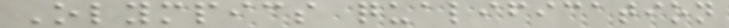Olympics qualification
